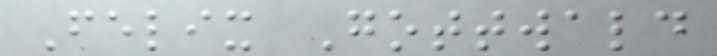Felix Gottwald
